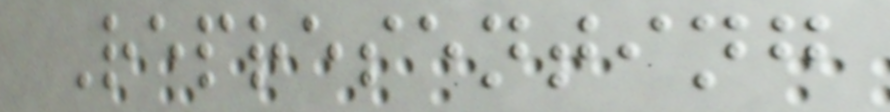Representing
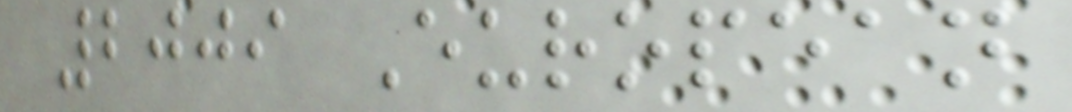2009 European
